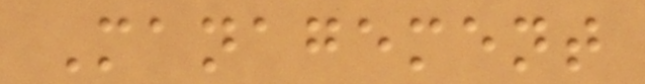Management
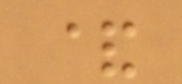&
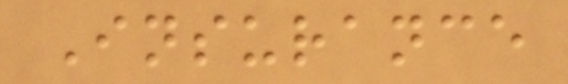Insurance
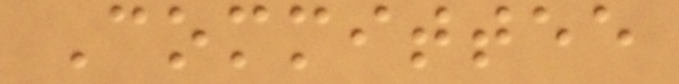Committee
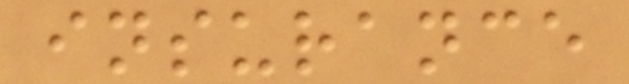insurance
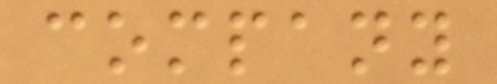company
